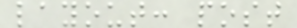layout: post
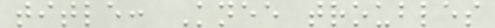title: Knee troubles
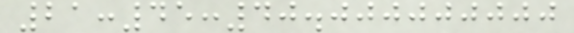21:45:40.000000000
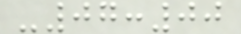-07:00
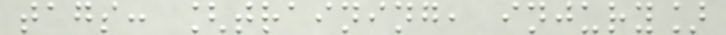tags: [training, injury]
